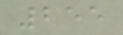255
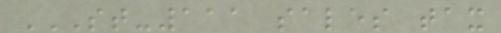ST-111 SALES TAX
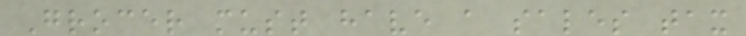Grocer must have a sales tax
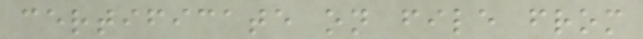certificate on file from
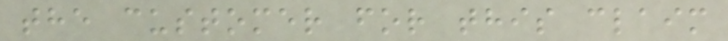the customer for this claim
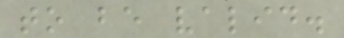to be valid.
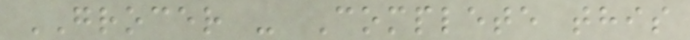GROCER - Complete this
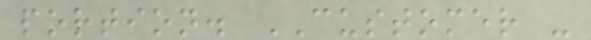portion. CUSTOMER -
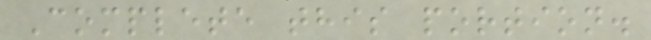Complete this portion.
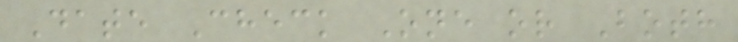Date Check One or Both
